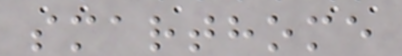smarthome
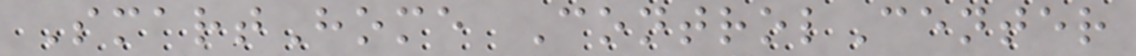SmartHome ControlCenter
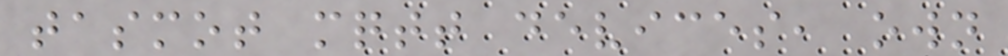tasmot mqtt devices, own
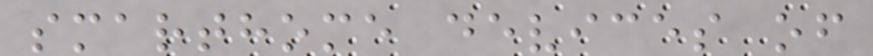smarthome devices of
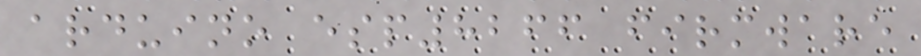arduino esp8266 firmware
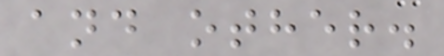and other.
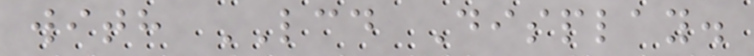with LCD Display.
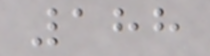188
